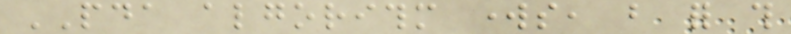PDA algorithm works, but for this
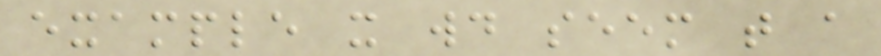example it would seem that a
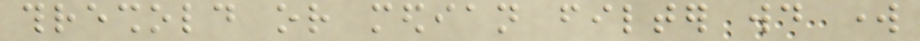threshold or median filter would work
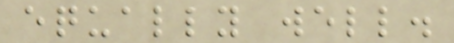equally well.
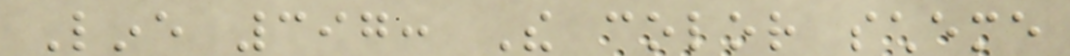Line 397: The color scheme
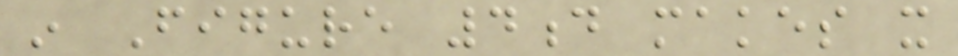in Figure 4d makes it
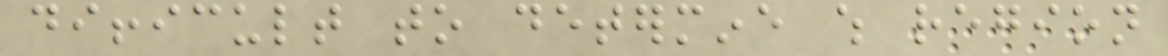difficult to determine which region
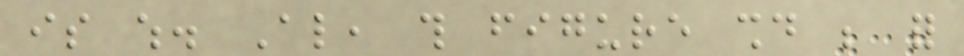is which. Also, this figure should be for
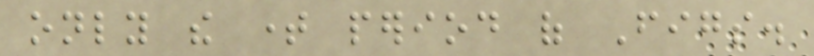only the time period of Figs.
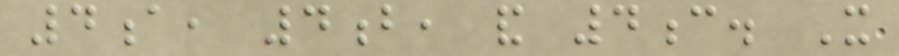4a, 4b, and 4c. It
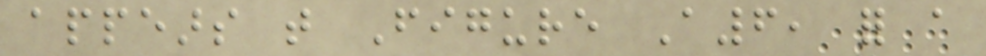appears that Figure A6, for a
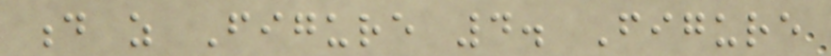d as Figure 4. Figure
